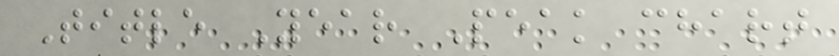Title Year Peak chart
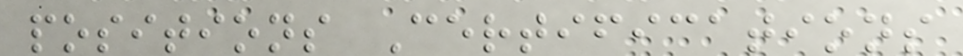positions Certifications
